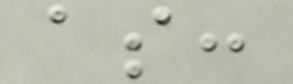as:
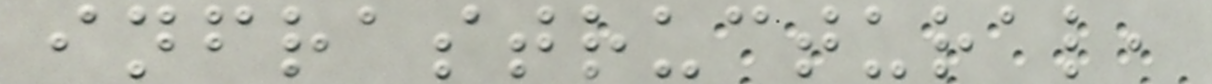infrastructural,
